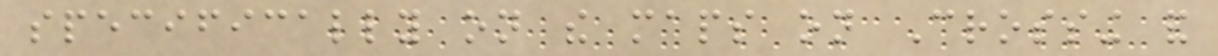specifically on the maps on Crossing and
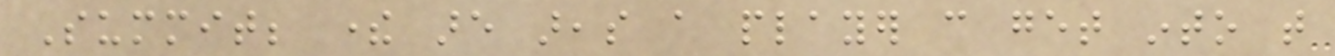Summit; there are areas a player can get into that
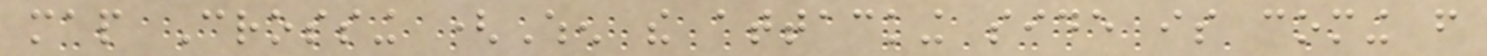map Crossing (When the attacking side is coming from
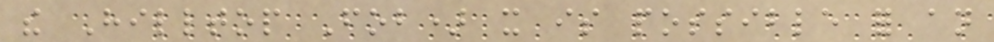the Hilltop Fob) it is possible for an
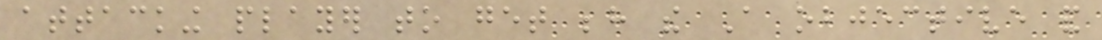attacking player to get behind the A objective and
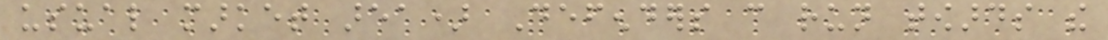usual market area) Defenders can run towards the
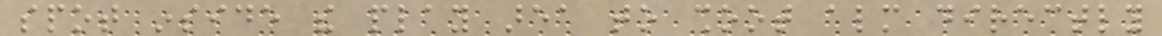spot inside the play area to shoot almost directly
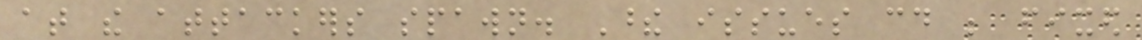at the attackers spawn. These issues could be fixed
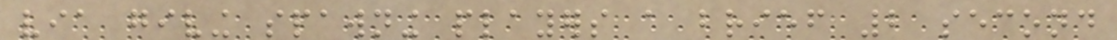via giving spawning players a brief 2 second
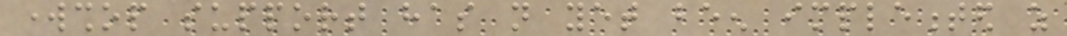workshop support has not yet been implemented as
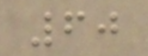60
